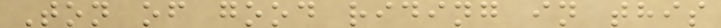Ton of good riding in this
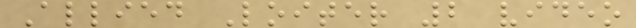Allied Loiter 2 video
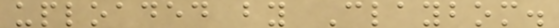uploaded by Claybom.
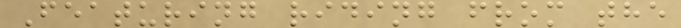Featuring riding from the
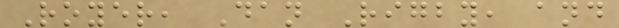Royer, Dan Rigby, and
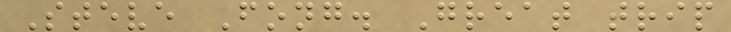Steve Fong. Great trip
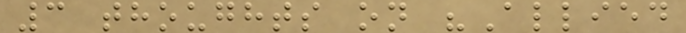3 thoughts on "Allied
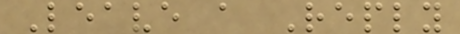Leave a Reply
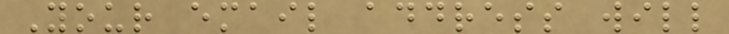Your email address will
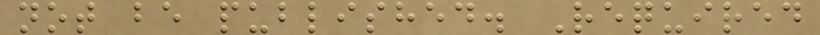not be published. Required
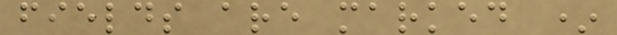fields are marked *
